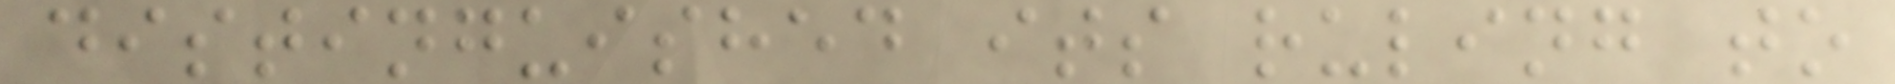distinguished its ruling to
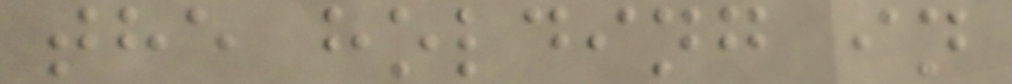the holding in
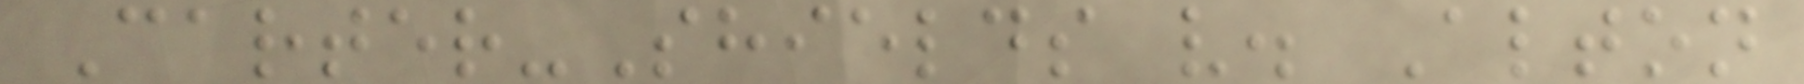Carter-Shields v. Alton
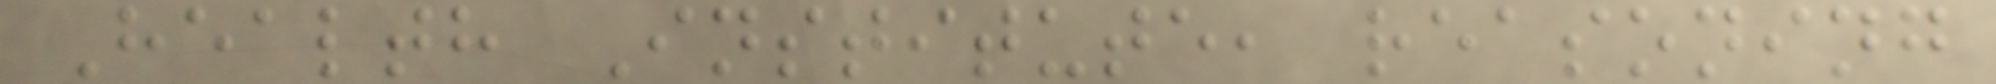Health Institute, reasoning
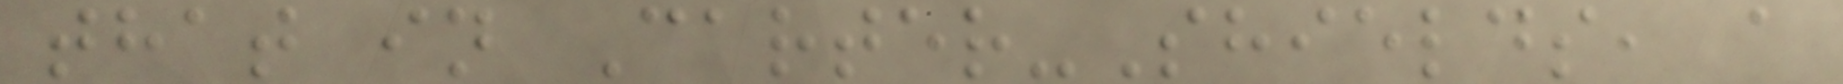that in Carter-Shields, a
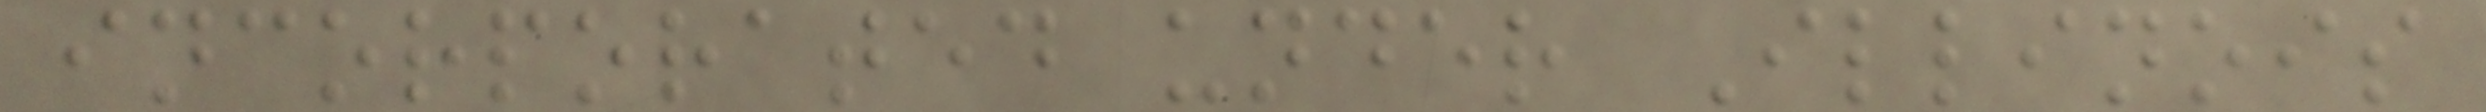incorporated under Illinois
